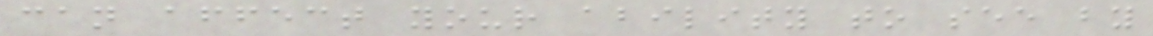can affect your ability to see by
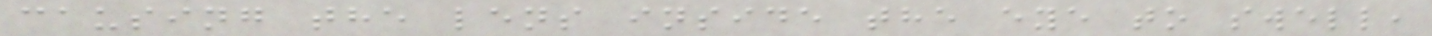causing the lens inside the eye to swell,
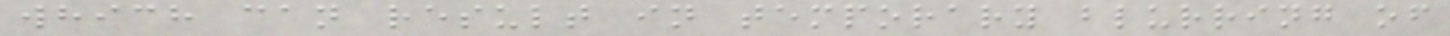which can result in temporary blurring of
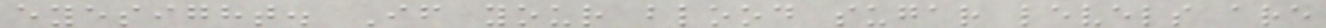eyesight. If your blood sugar levels are
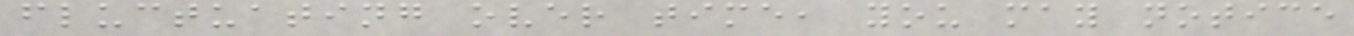fluctuating over time, you may notice
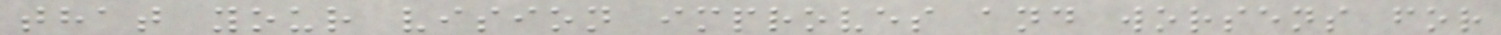that your vision improves and worsens for
